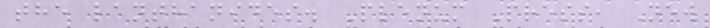the lanthanides. Plenum Press, New
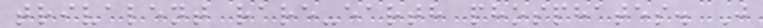trivalent rare-earth phosphates. J
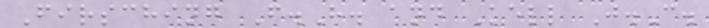Firsching F.H. and Kell J.C.
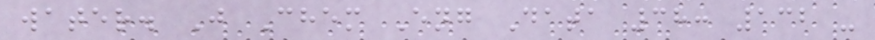water. J Chem Eng Data 38: 132 -
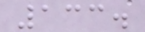133.
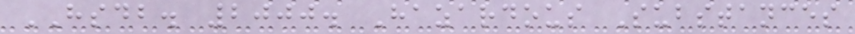HSDB. 2000. Hazardous Substances
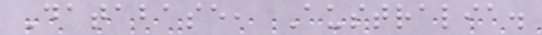Database, Australia.
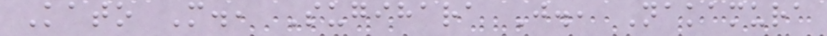Kato M., Sugihara J., Nakamura
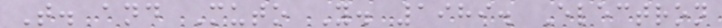T. and Muto Y. 1989. Electron
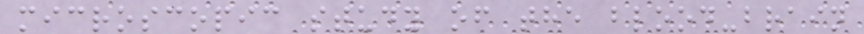microscopic study of the blood-brain
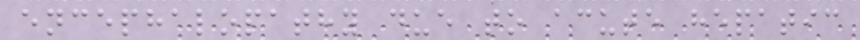encephalopathy due to acute hepatic
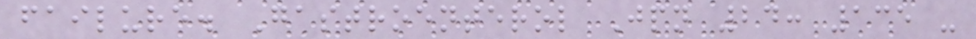failure. Gastroenterol Jpn 24: 135 -
